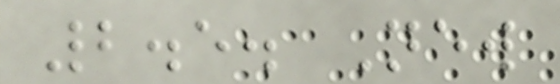2.5. New
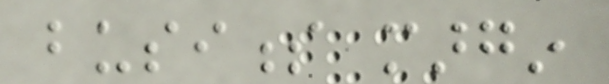business margin
